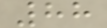88
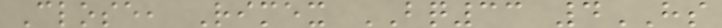Close, Rimex BQ33 4HS
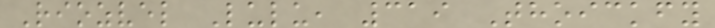Riozvel Lulu, 319 Thoickfy
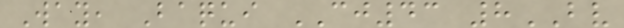Way, Baqui CJ43 8BV
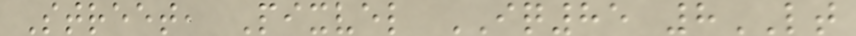Street, Pixvel IQ85 8LT
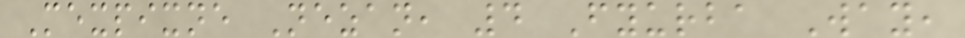Mexpixne Nezan, 4 Fyurba Way,
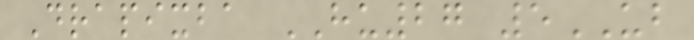Drapixba HU27 5UB
